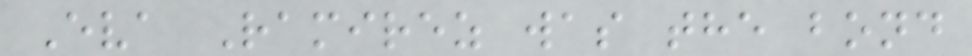Eva Ramirez was the bond
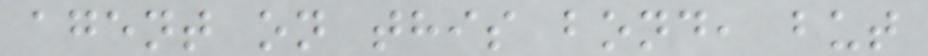agent on this bond, but
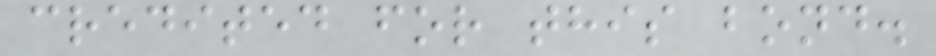credited for this bond.
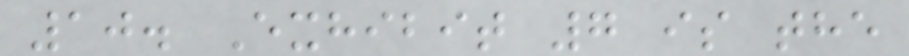10. Exhibit 7 is the
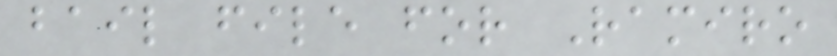bail file for Ramiro
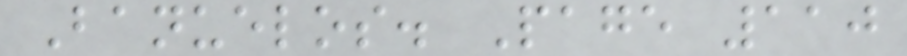Banuelos. Page 110
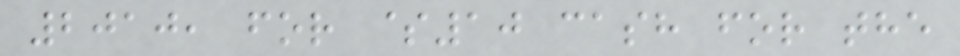2010, for $10 cash for the
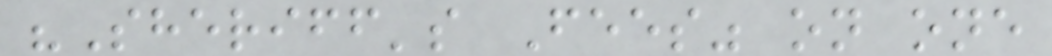"Sheriff's Fees" on one
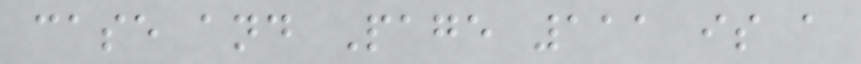case and Page 111 is a
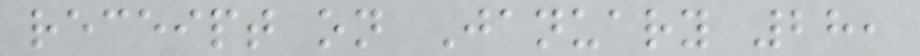receipt on January 28,
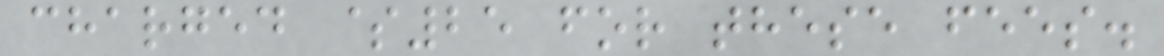charged $25 for these fees.
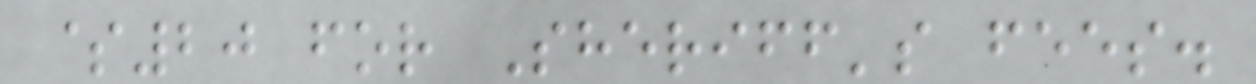$20 for Sheriff's fees.
